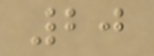20
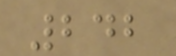242
